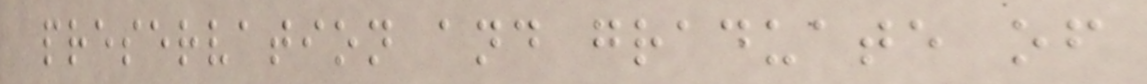preservation and graduate of
